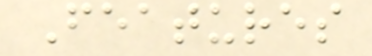Features
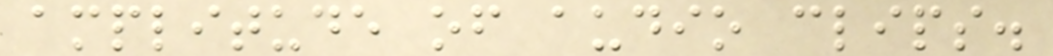amplitude of audio clips.
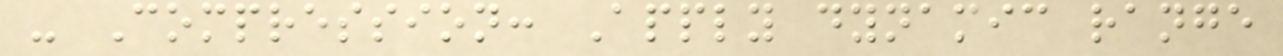- Compression: Apply dynamic range
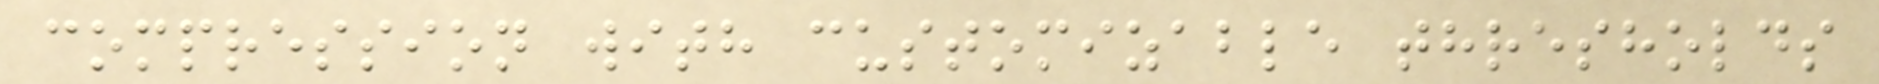compression with customizable thresholds
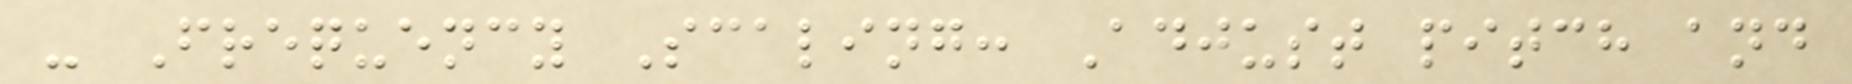- Frequency Scaling: Adjust pitch and
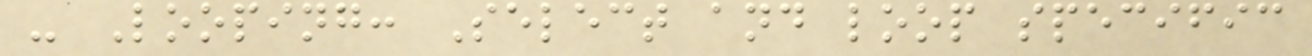- Looping: Select and loop specific
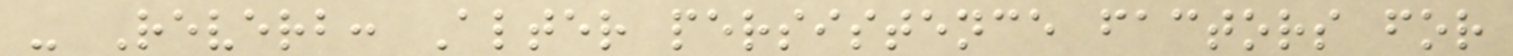- Reverb: Alter persistence factors for
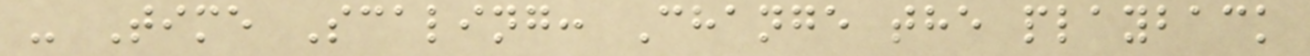- Time Scaling: Change the playback
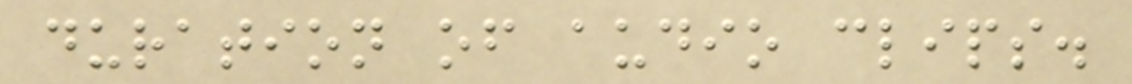duration of audio clips.
